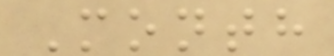Month
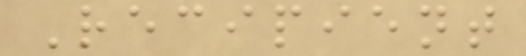Recipient
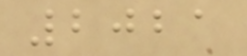2021
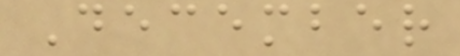December
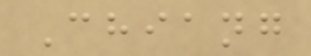Chiang
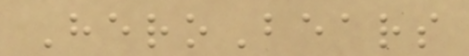HeroBears
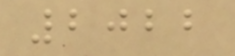2022
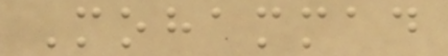Mohammad
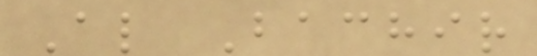Al Bachir
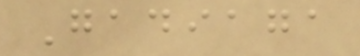Gadiaga
